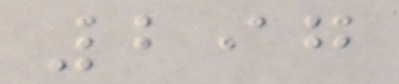297
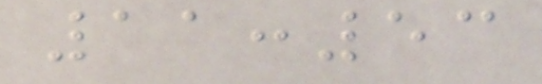11:53
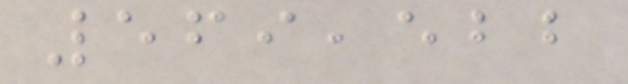569,522
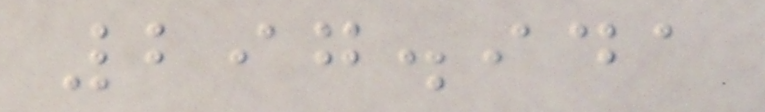297.941
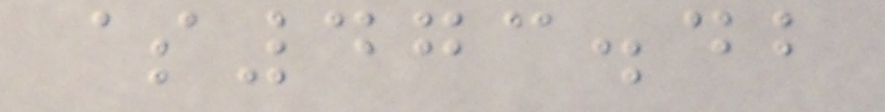$473.42
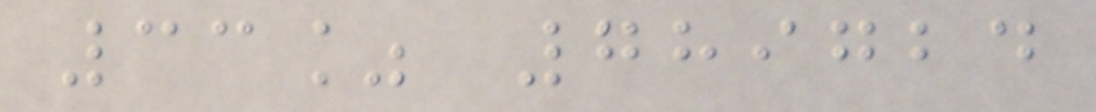33% 789724
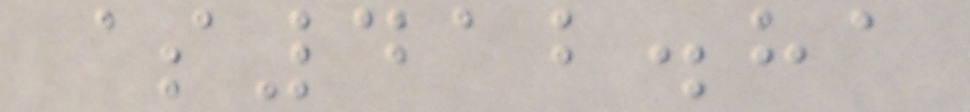$412.81
